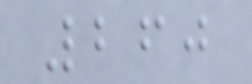260
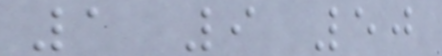1 9 50
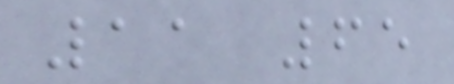11 65
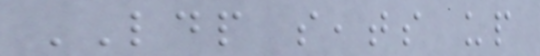LDP seats up
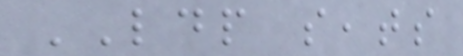LDP seats
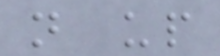not up
